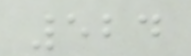524
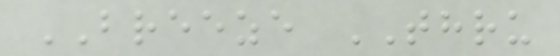BREEZE THRU
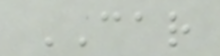CAR
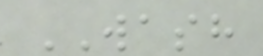WASH
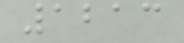1213
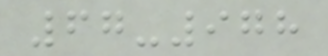67-978
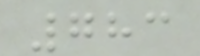783
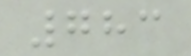783
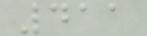411
